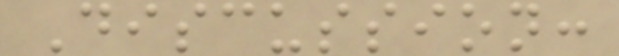Discussion:
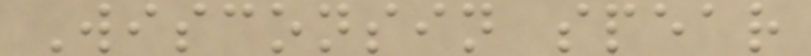Wisconsin spear
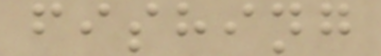fishing
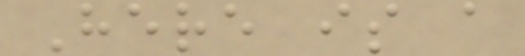Here is a
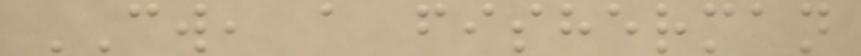CW, a fisherman
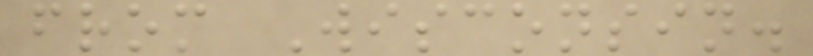from Wisconsin.
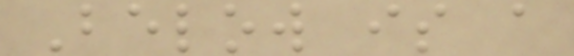Below is a
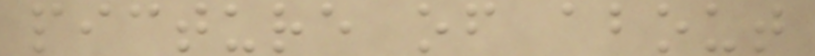picture of about
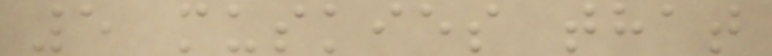5 muskies that
